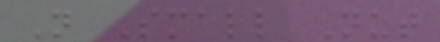N Small Nut
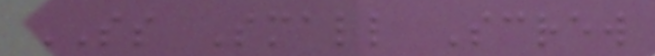SS Small Screw
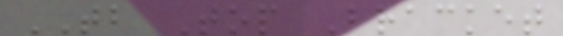TB Top Bracket
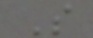S
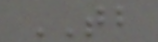TB
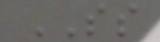SS
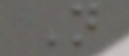N
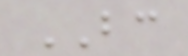BC
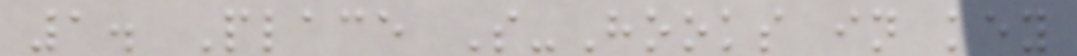1. Place S-Hooks in key
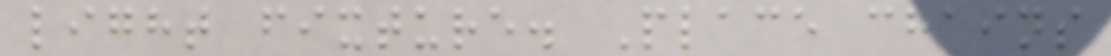light fixture. Place chains
